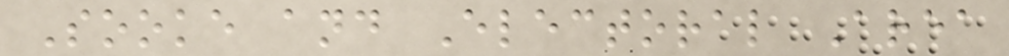Sooke and Electoral Area
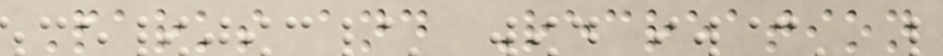Parks and Recreation
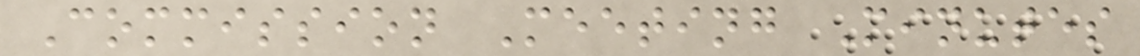Commission Meeting Minutes
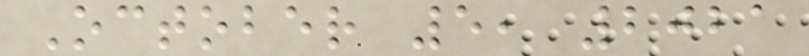October 5, 2021
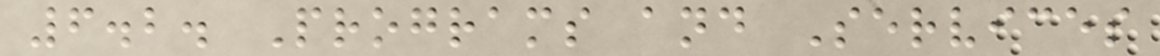6.2. Programs and Services
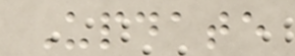Update
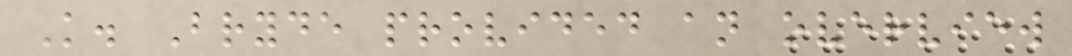K. Bryde provided an overview
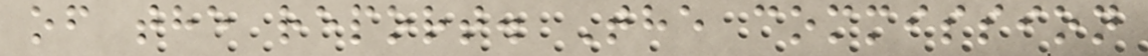of the report. The commission
